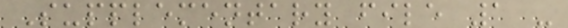Supplementary file 1 -
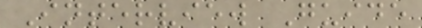Interview Guide
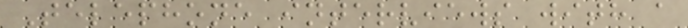Telephone interviews with a
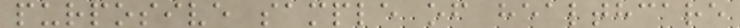purposive sample of healthcare
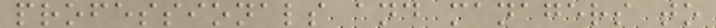professionals and managers to
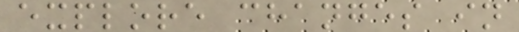explore changes in
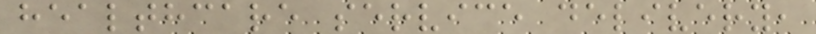healthcare service delivery,
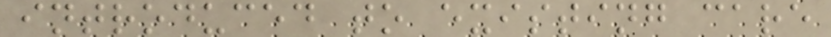introduced to existing care
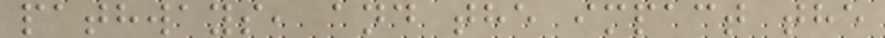pathways, and the impact the
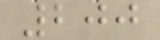200
